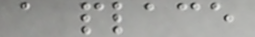a place
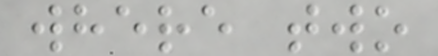where two
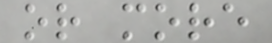or more
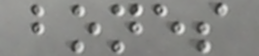bones
